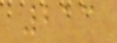213
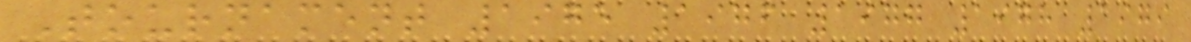Tournament 1975 1976 1977 1978 1979
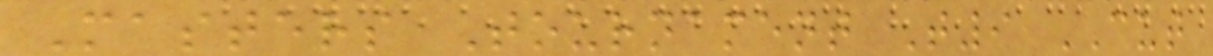Masters Tournament T9 CUT
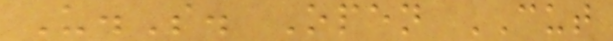U.S. Open CUT
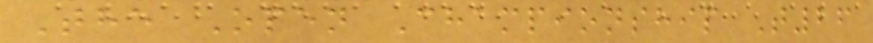The Open Championship T26
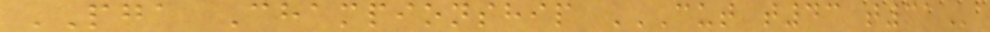PGA Championship CUT T43 T31
